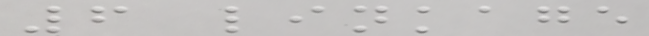6 linkage
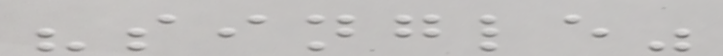"single"
